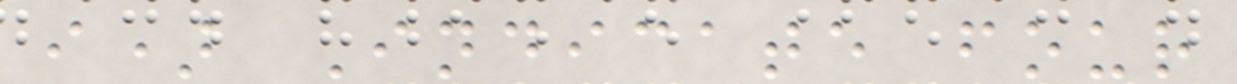i) Indicate four
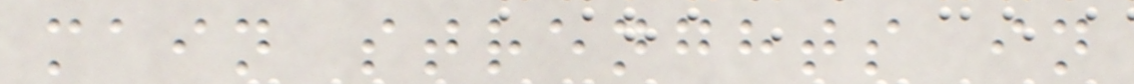main strenghts in
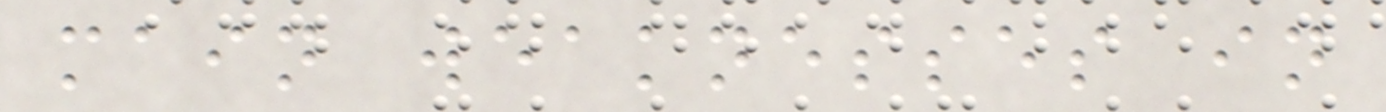main weaknesses in
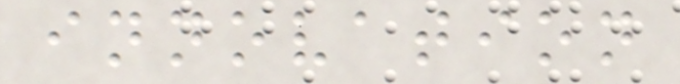innovation
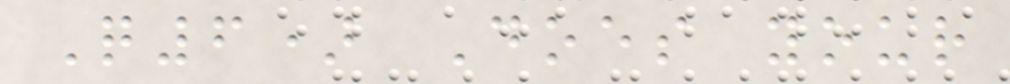Q6) Does your
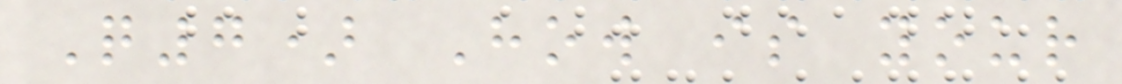Q7) How is your
